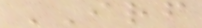IRF
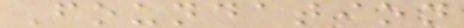Foundation
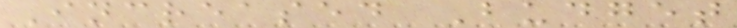Increased Budget
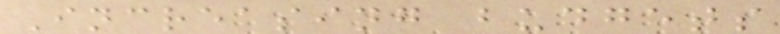Increasing budgets
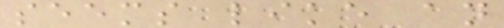seems like an
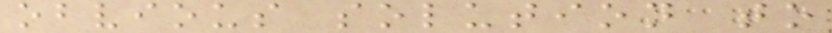obvious solution to
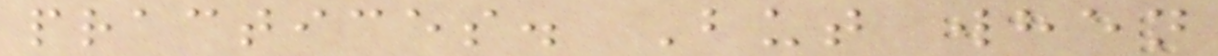practices. But when
